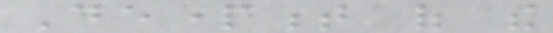Department of the
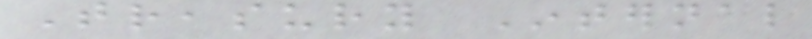Treasury Internal
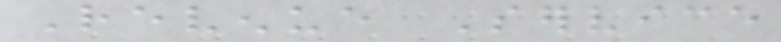Revenue Service
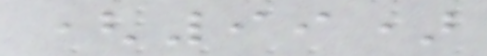(99)
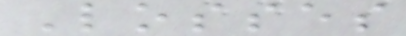Losses
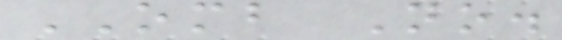OMB No.
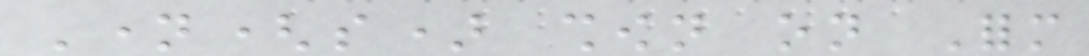Name(s) shown on Form
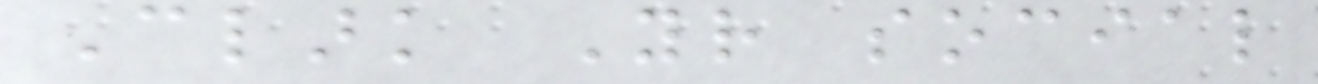Clark Your social
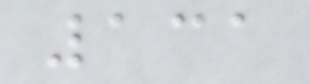131
